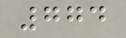774
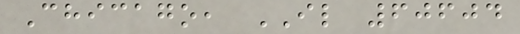Chicago, IL 60604
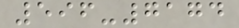596-7174
